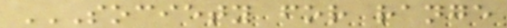SOCIETY FOR RANGE
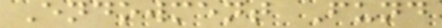Endowment Fund
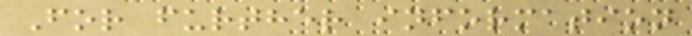For further information
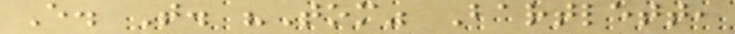E. T. "Tom" Bartlett,
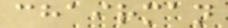chairman
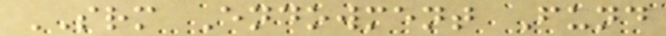SRM Endowment Fund
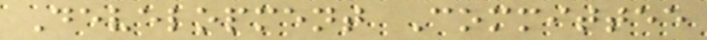Development Committee
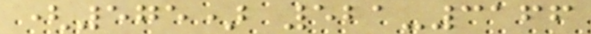(575) 521-3166
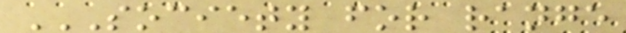SOCIETY FOR RANGE
